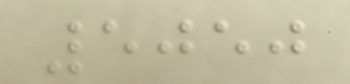5050
